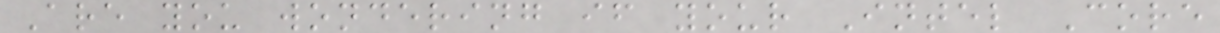Are you wondering if your Intel Core
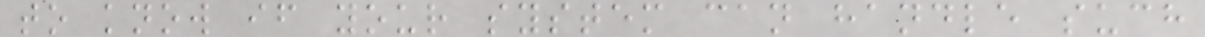to know if your system can handle such
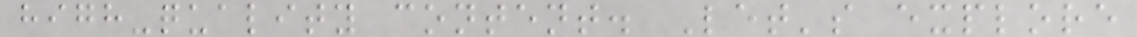high-quality content. Let's explore
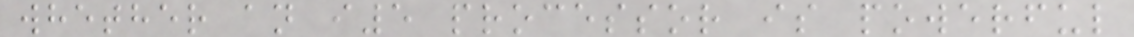whether an i5 processor is powerful
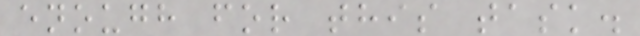enough for this task.
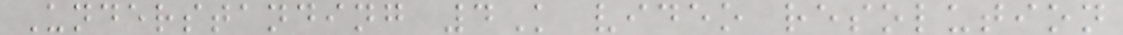Understanding 4K video resolution
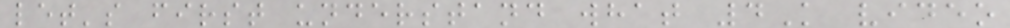let's first understand what 4K video
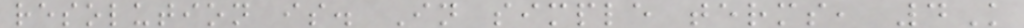resolution is. In simple terms, 4K
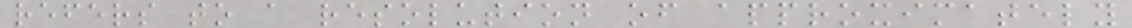refers to a resolution of approximately
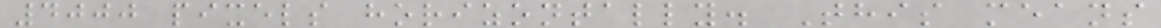4000 pixels horizontally. This means
